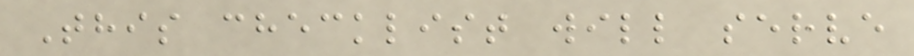This checklist will serve
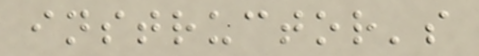instructor's
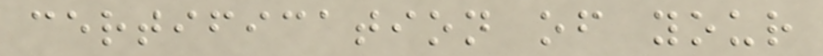certification of your
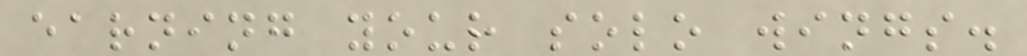earning your solo wings.
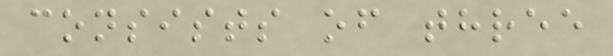consists of three
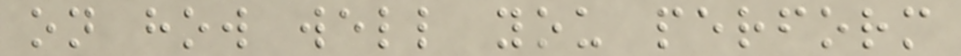on how well you perform
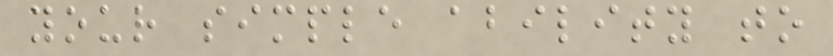your simple ability to
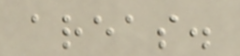areas.
